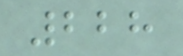228
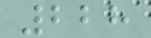228
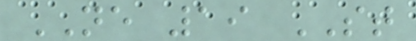NE 19 ST
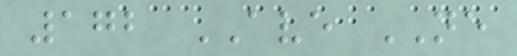172 AVE NE
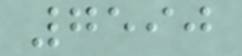7590
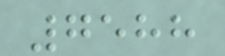7588
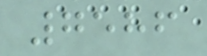7586
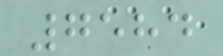7584
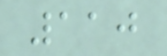110
